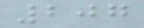207
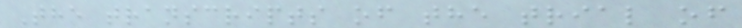The transcripts of the trial of
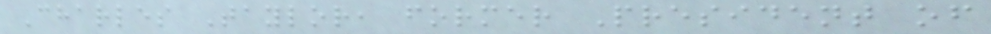Charles Taylor, former President of
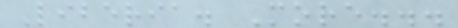Liberia. More...
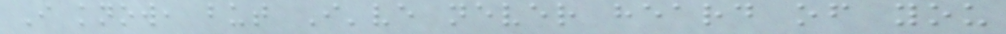I know, but I've never heard of you
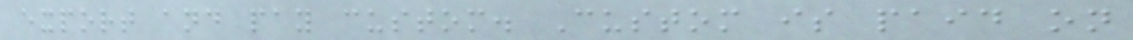export and pay custom. Custom is paid on
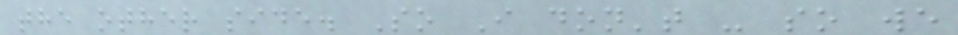the other side. So I don't - so we
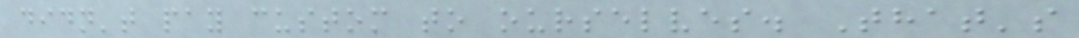didn't pay custom to ourselves. That's
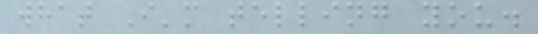what I'm telling you.
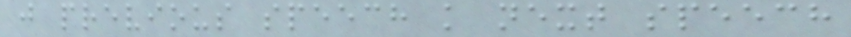j previous speech k next speech
